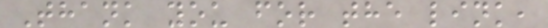Thank you for the link,
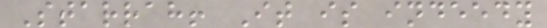Starrah! It is indeedy
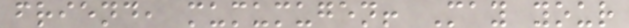friend, mumumugen! May your
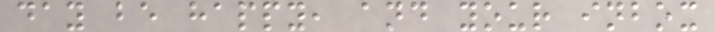day be happy, and your inbox
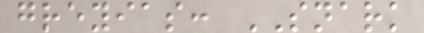greyias: SNARK
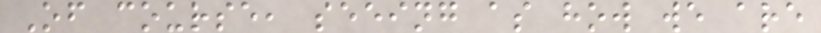Of course, seeing as how we are
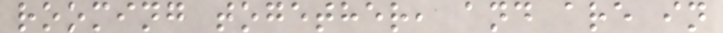rooming together, and are in
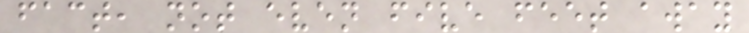fact, not even five feet away
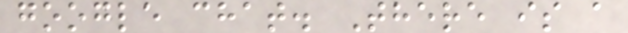google chat. There is a
